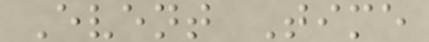Event Time
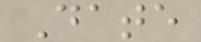Date
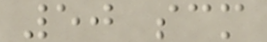50 scm
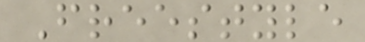Freestyle
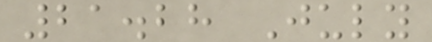21.28 July
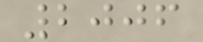2006
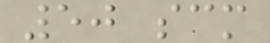50 scm
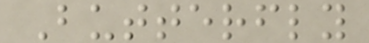Butterfly
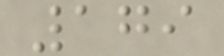179
